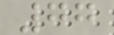77
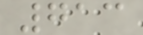713
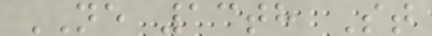NE 13th St
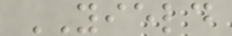YIELD
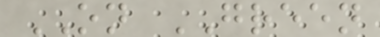ON GREEN
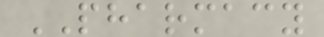PHARMACY
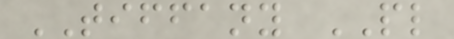TIFFANY PL
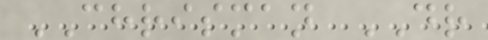CHRISMAN DR
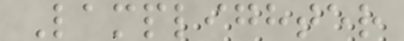Lamplighter
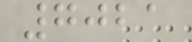7021
